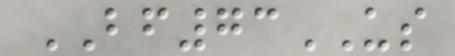BF73US
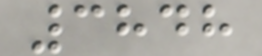3848
